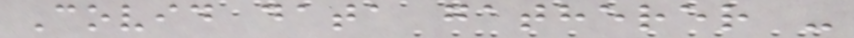Covid data gatherer -
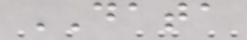DATA
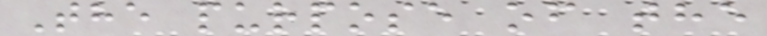The purpose of the
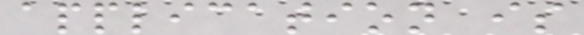application is
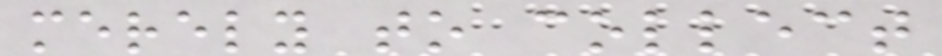merely to collect
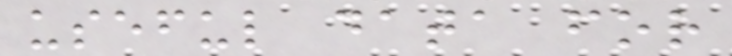useful data for
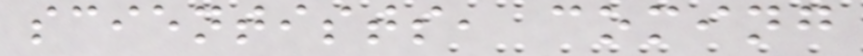scientists, coming
